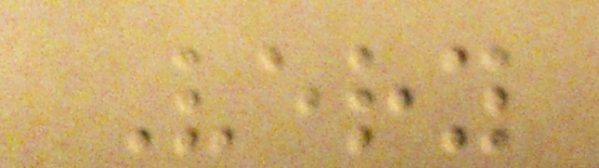Very
